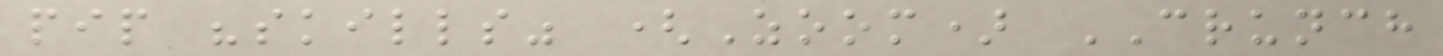pip "skills" (Zoom) CRUNCH
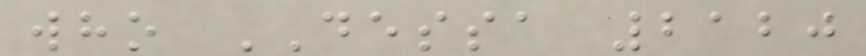who DESSA 2120
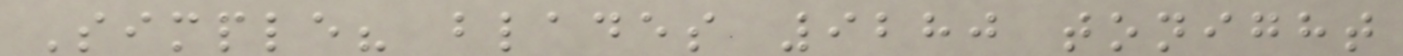Simple? blades 9280 tonight
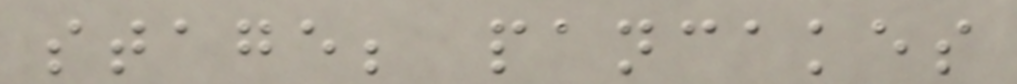stage; pancakes
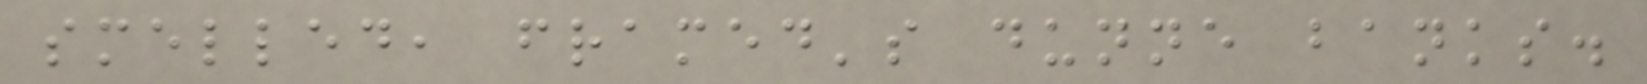smelled, framed's dunne banks.
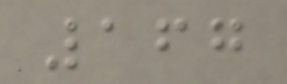167
